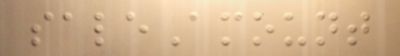saleAmount
